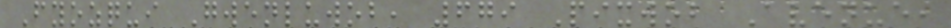Fyozqui Gwenluwob, 679 Pixwob Avenue,
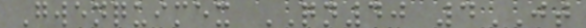Gwenquimex QN40 4JT
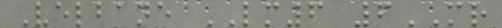Velbane LM6 6MR
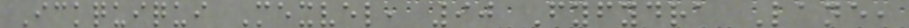Ickquiqui Mexvel, 90 Fyfydra Lane,
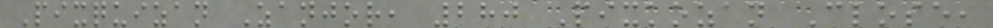Pixquizan Zanjor, 280 Pixkozan Close,
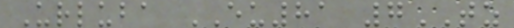Urluba EU81 7TZ
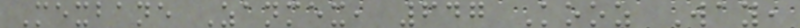Mexbane Zanmex, 647 Kooz Way,
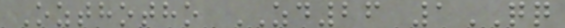Ozthotho ZD26 1QQ
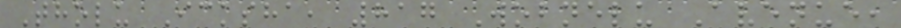Tholu Icksha, 817 Wobnelu Avenue,
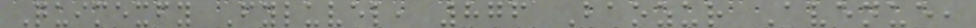Quimexfy Fyluvel, 876 Baozur Avenue,
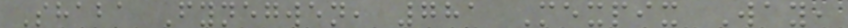Shaba Fynegwen, 781 Mexpix Way,
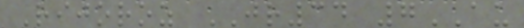Rijoroz JR34 7AU
